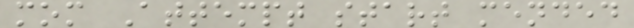mom Attempt start mended
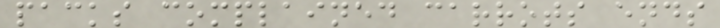packs complained carrots ends
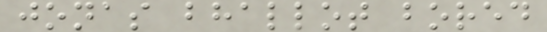jonas bhallot bored
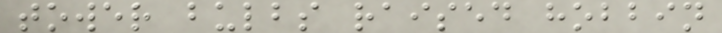tower bulbs raised hobbin
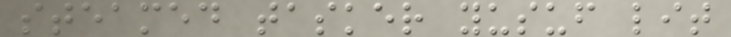steamed tasker yusuf lit
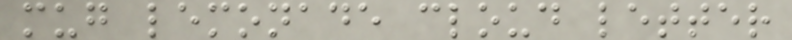mug lemonade cloud letter
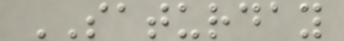SATURDAY
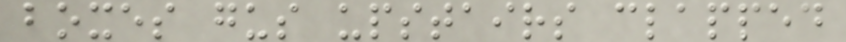boxes gus upstairs clapped
